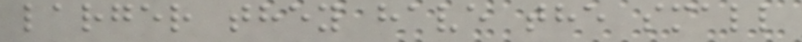larger they have the small
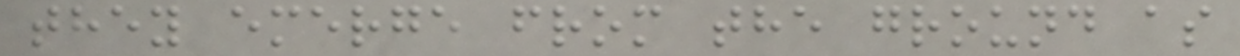they emerge from the ground as
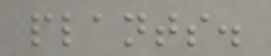plants.
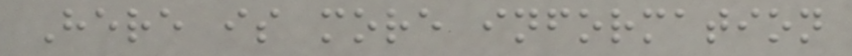Here is more information
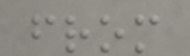from
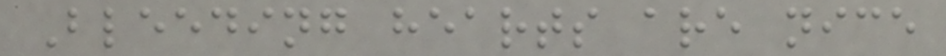Bleeding hearts are nice
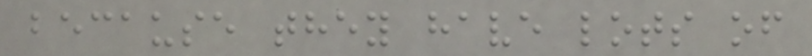because they have lots of
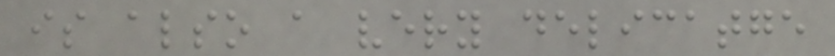is also a very delicatge
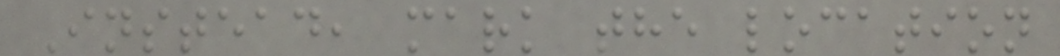Instead, mark the location
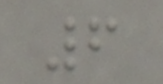6
